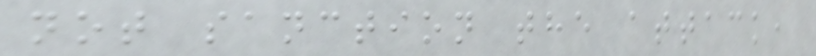not sanction the attack,
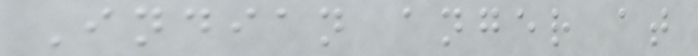Indian anger at
